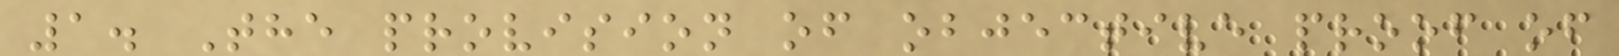1. The provision of objective proof of
